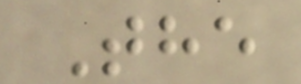The
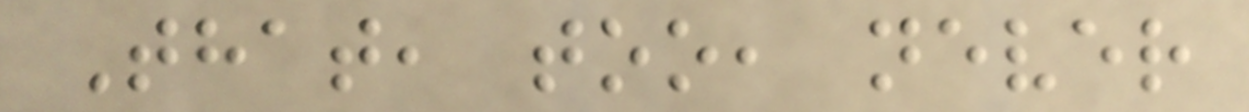That, too, never
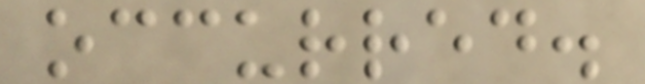occurred.
